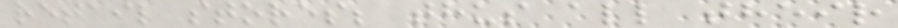retail stores; thus all their
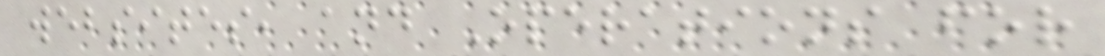websites, and Operations for
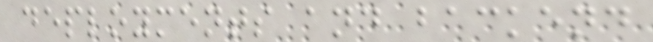deployments and backend
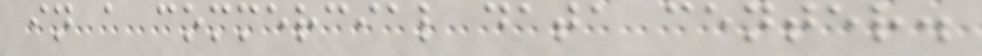in a commercial data center.
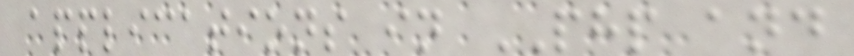applications in PHP and
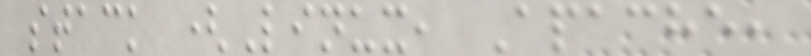stack (Linux, Apache,
